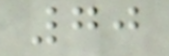70
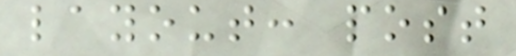layout: post
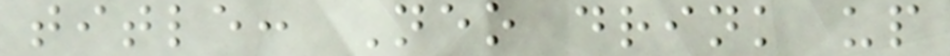title: Neo drink up
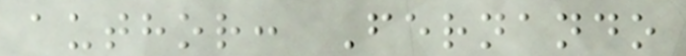author: Fernando
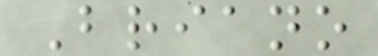Briano
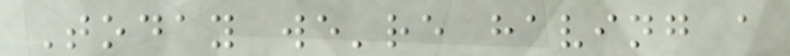Today we're having a
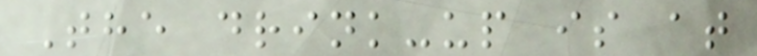The drink-up is at
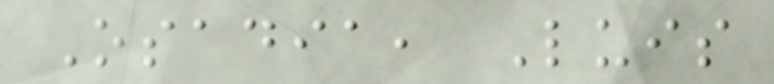Osadia, Luis
